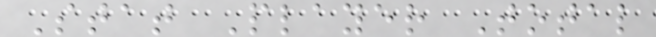Stat Player Total
